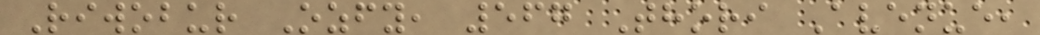Riwobur Ozfy, 567 Thori Avenue,
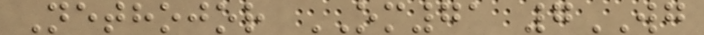Nethojor OM71 7WG
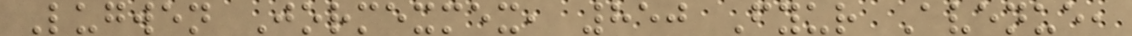Lugwen Jormexmex, 850 Fyur Avenue,
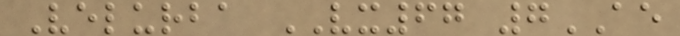Velurba VX67 7AE
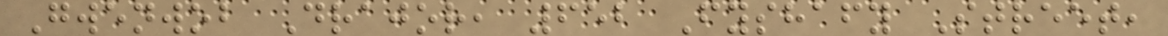Gwenwob Drajor, 652 Fyshafy Street,
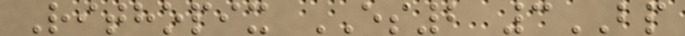Rithopix ES2 3BP
